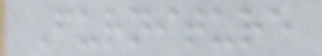Furniture
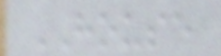HOUSE
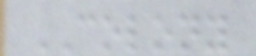COLONY
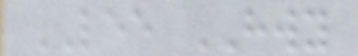LEE HWY
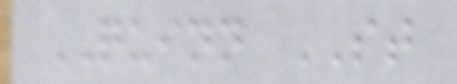QUINN ST
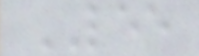LEE
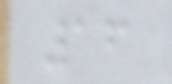16
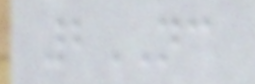2NC
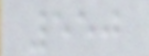550
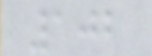102
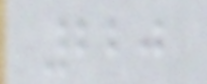220
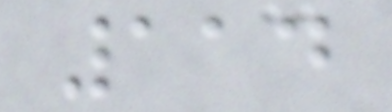114
